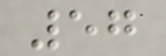57
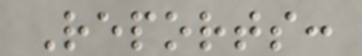Reports:
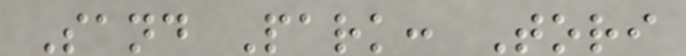Sand Park: Tori
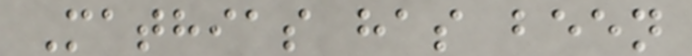Mathias has been
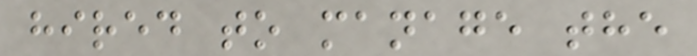hired to manage the
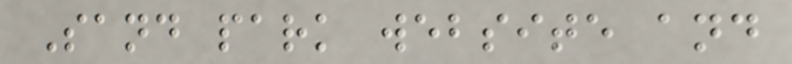Sand park website and
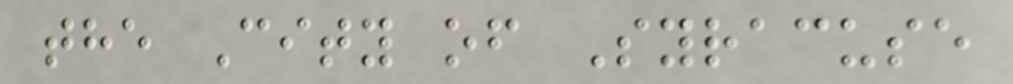the City of Syracuse
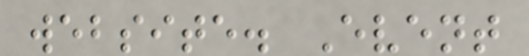website. Event
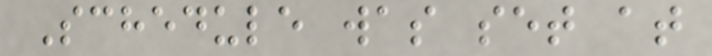Schedule was set at
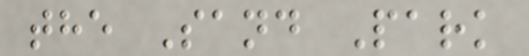the Sand Park
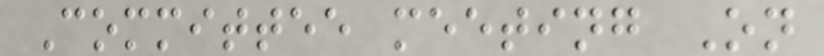Committee meeting On
